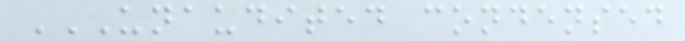UNAUDITED CONDENSED
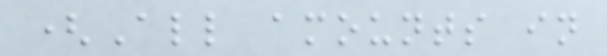(All amounts in
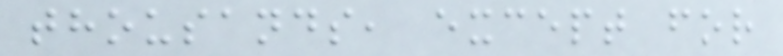thousands, except for
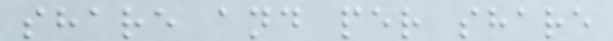share and per share
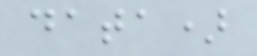data)
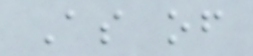As of
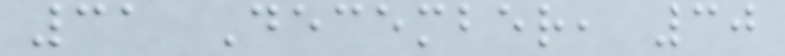31 December, 30
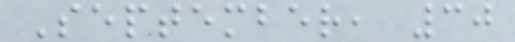September, 30
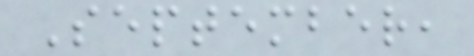September,
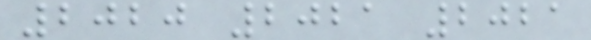2020 2021 2021
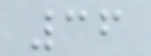36
